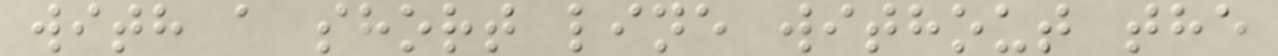with a short line without the
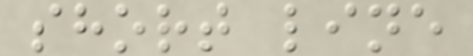short line
